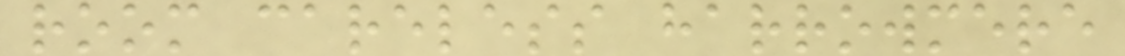room careless harrowmere
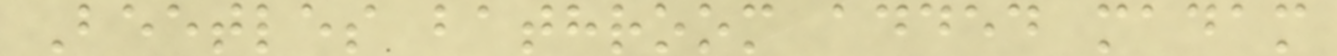Beetles bathroom added madam
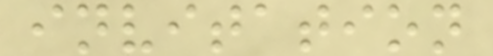invitation
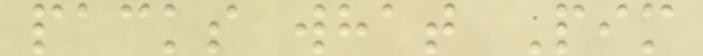packs what Pim
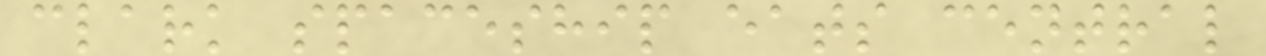clark spaceship eats central
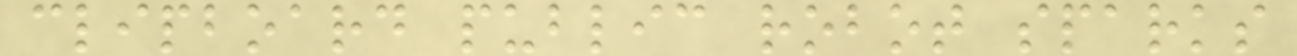clipboard public robot sparks
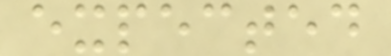expected
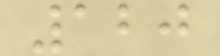120
